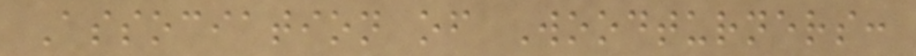Association of Woodturners:
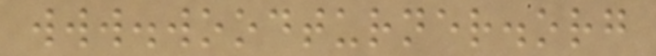www.woodturner.org
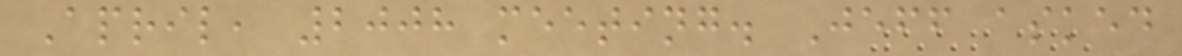April, 2008 meeting. Jeff asked
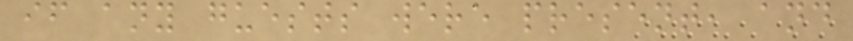if any guests were present, and
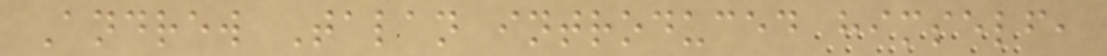Andrew Talan introduced himself,
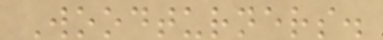Woodturners.
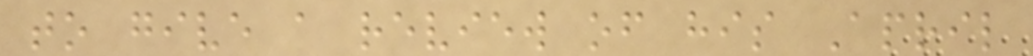to give a review of his April
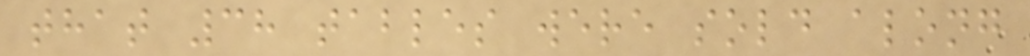that 38 tables were sold along
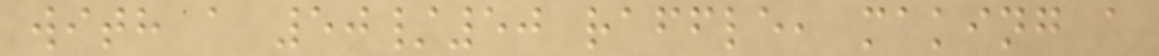with a 50/50 raffle, making a
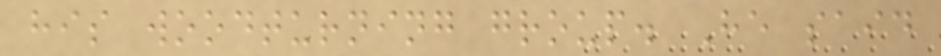his woodturning group. He said
